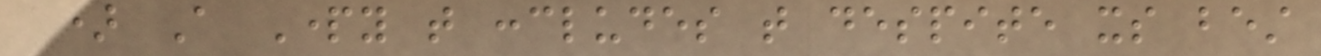a) A Party that concludes that despite its best
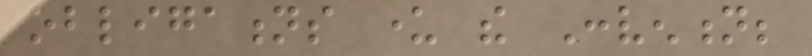obligations under the Convention;
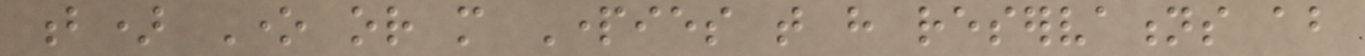b) One or more Parties that have reservations about
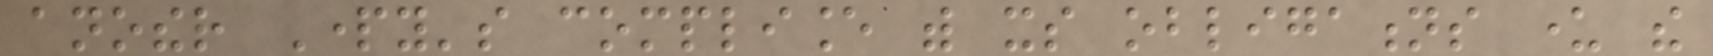another Party's compliance with its obligations under the
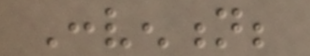Convention;
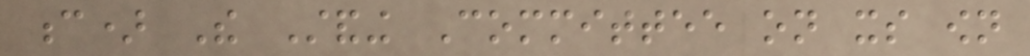c) The Standing Committee on its own
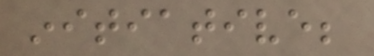initiative;
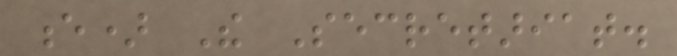e) The Secretariat.
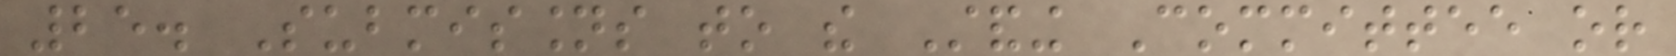25. Submissions to the Standing Committee or
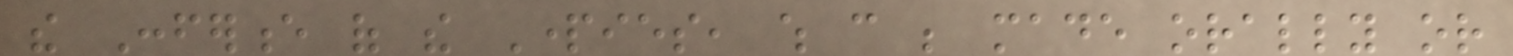the Conference of the Parties, which can be made orally or
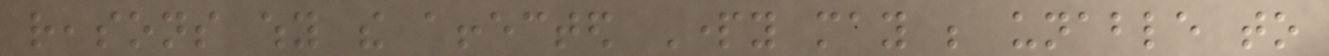reasons why the affected Party may be unable to
